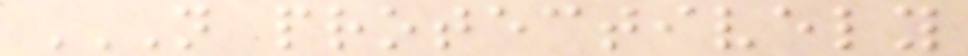NOT PROTECTIVELY
